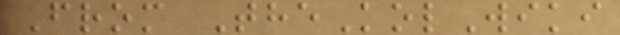From TheKolWiki
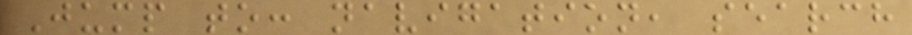Jump to: navigation, search
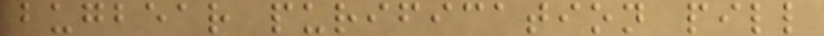bugbear purification pill
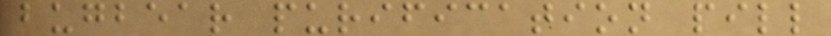bugbear purification pill
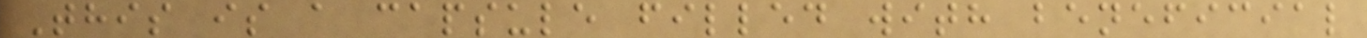This is a capsule filled with beneficial
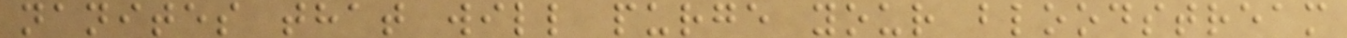nanites that will purge your bloodstream
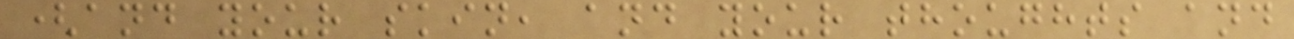(and your skin, and your thoughts and
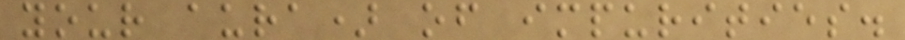your aura) of impurities.
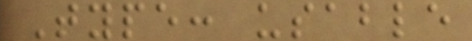Type: usable
